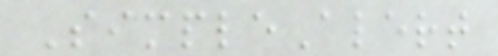SimpleAlert
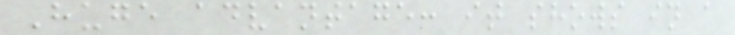Huge advantage: it shows in a
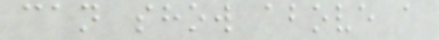can show above a
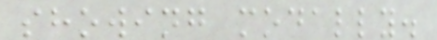showing modally.
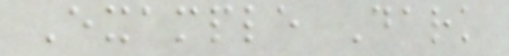Example Dark
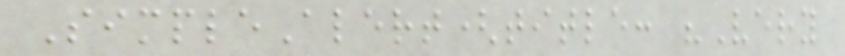SimpleAlert(title: "Very
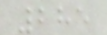285
